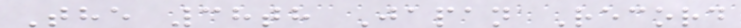The 38th Japan Record
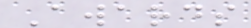Awards
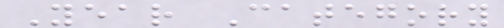Year Category
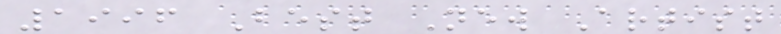1996 Best New Artist
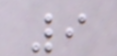9
